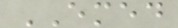EMED
